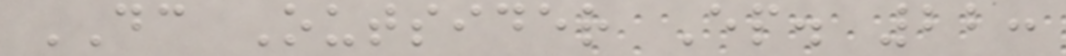DC Outsider Ep. 22:
